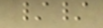//
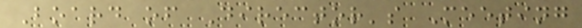Board of Director's Meeting
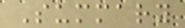Summary
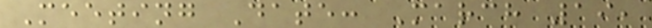Meeting Date: March 19,
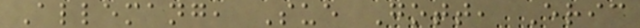Allemang, Sue Gott, Eric
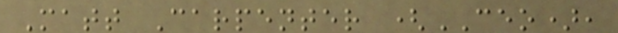Matt Carpenter (CEO),
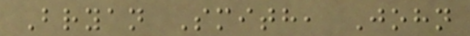Bryan Smith, John
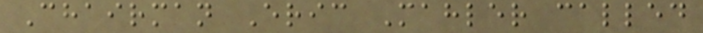Chairman Eric Mahler called
